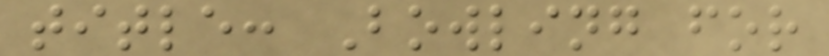title: Bowling for
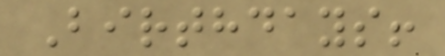Birthdays!
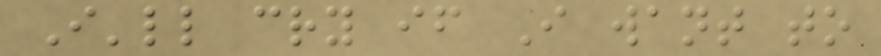I'll cry if I want to
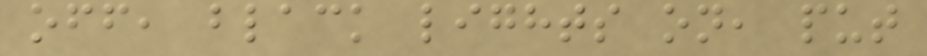off, black lights on, put
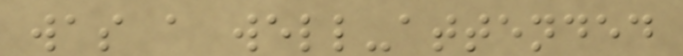was a well-attended
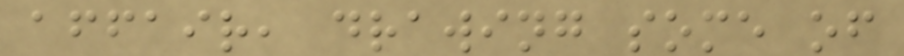affair, drawing some of
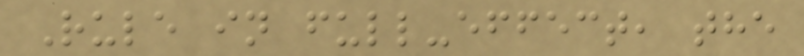Rule in full-effect, the
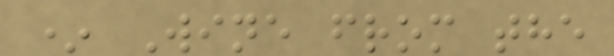* Wine from the
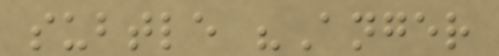subtle "Anger
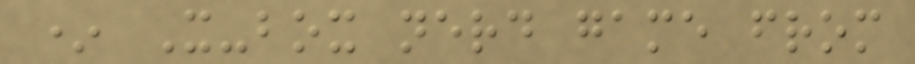* X-box nerd game from
